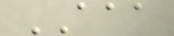AAA
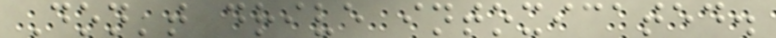Don't drive intoxicated.
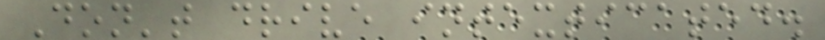Don't drive intexticated.
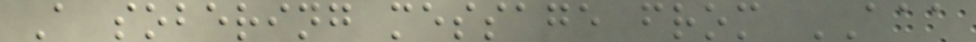A sobering message from AAA
